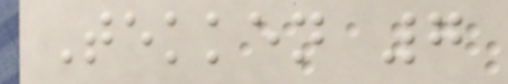Tekken 7
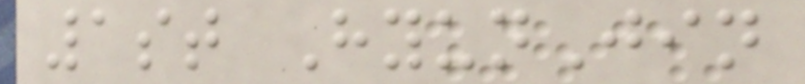1st HyunJin
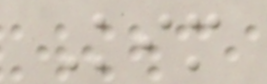Kim
